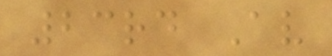23rd Av
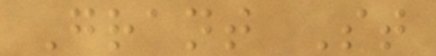Grant St
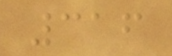316
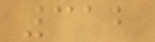312
